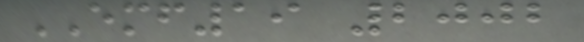EMF19 2002
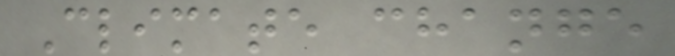Climate change
